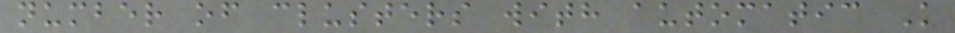number of clusters with automatic K
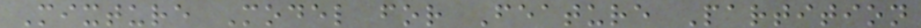Mixture Model for Feature Partition
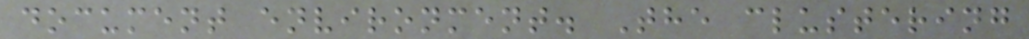document environment. The clustering
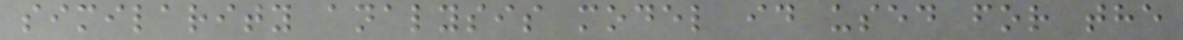similarity analysis model id used for the
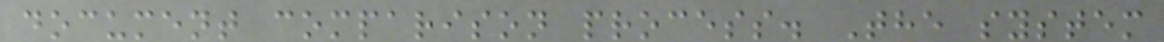document comparison process. The system
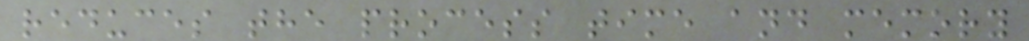reduces the process time and memory
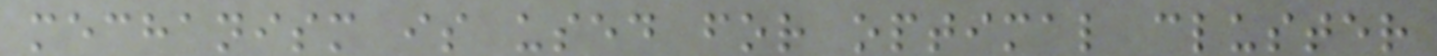mechanism is used for optimal cluster
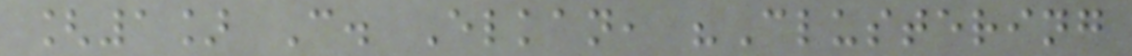[1] C. Elkan, "Clustering
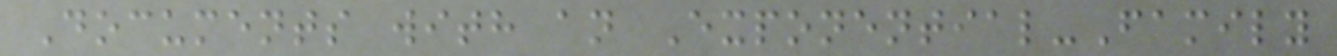Documents with an Exponential-Family
